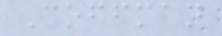Coffman
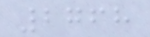2768
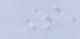S
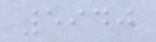5940
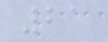21
